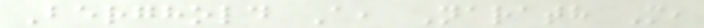Berghold A, Narath M,
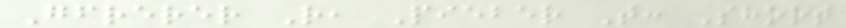Gfrerer R, Pieber T: Short
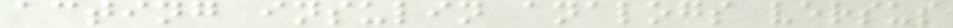acting insulin analogs versus
